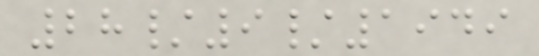28/9/1949
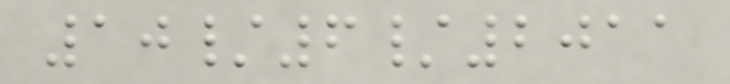10/6/2011
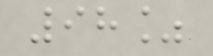98%
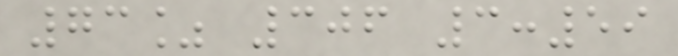73% 306 3:59
